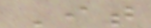It
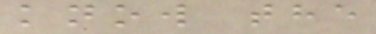know the
